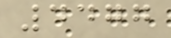4477
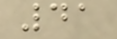41
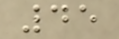45
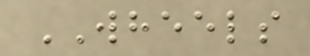WHEELS
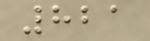821
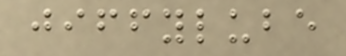jiffylube
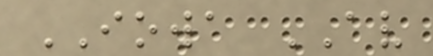IOWA AV
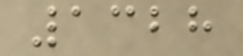1328
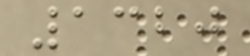1320
